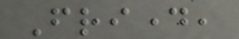Friday,
